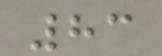83
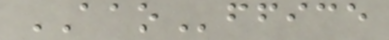AAOffice
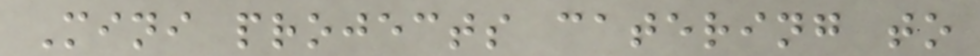Mini projects catering to
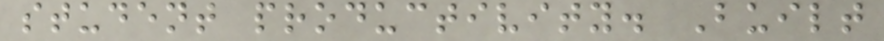student productivity. Built
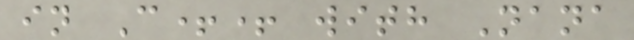in C++ with Nana
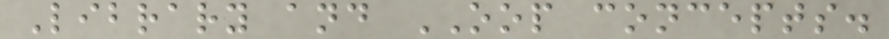Library and OOP concepts.
